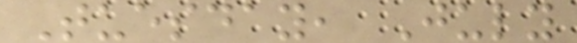Tuesday, July
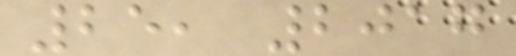25, 2017
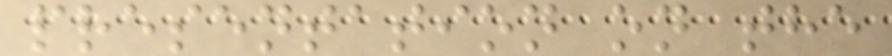presentation on the
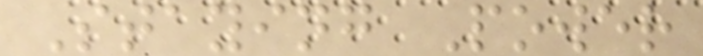Staying Power
